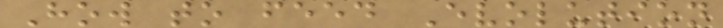How to feed Evolution
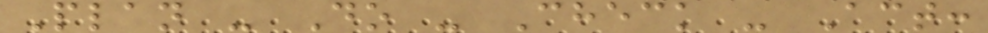Plan - Do - Check - Act:
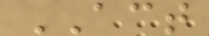ACT
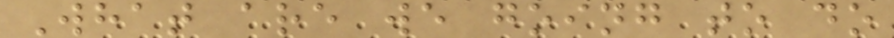What are we going to do
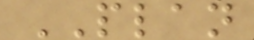PLAN
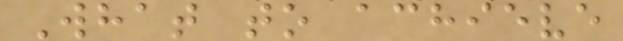What to achieve
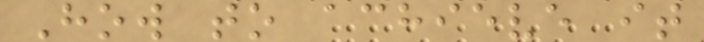How to achieve it
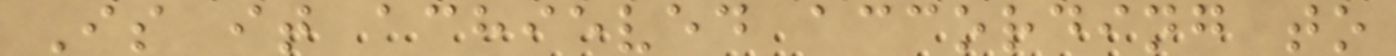Is it achieved according to
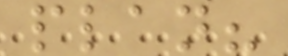plan?
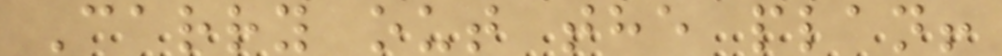Carry out the plan!
